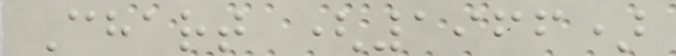Chart (1966)
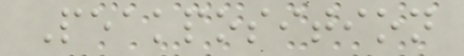Peakposition
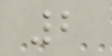2
